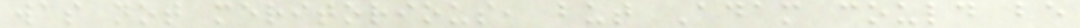was not meritorious, but Adam could be
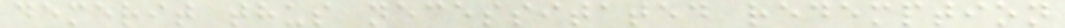demerit thus necessitated redemption
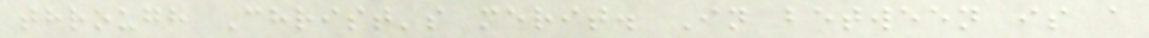through Christ's merit. In between is a
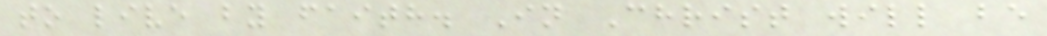to live by faith. In Christ will be
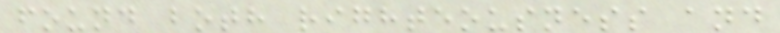found both righteousness and
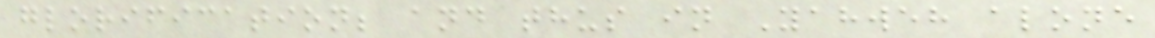glorification; and thus in Yahweh alone
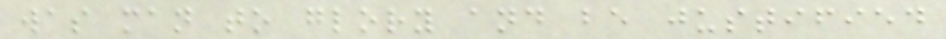was man to glory and be justified
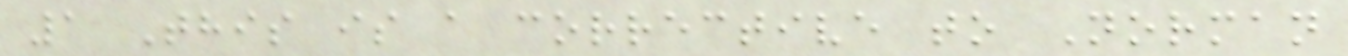1 This is a corrective to Norman
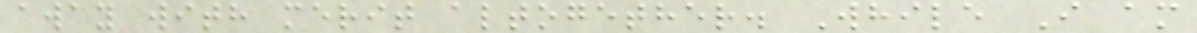away with merit altogether. While I am
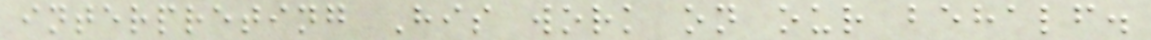interpreting His work on our behalf.
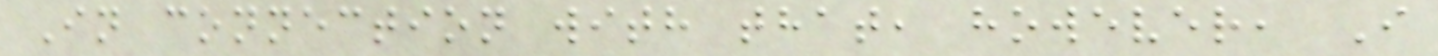In connection with that, however, I
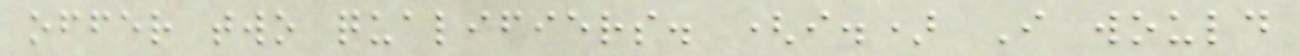offer two qualifiers. (i.) I would
